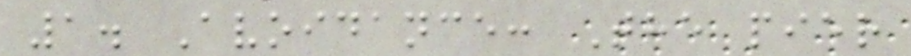1. Avoidance: The pier
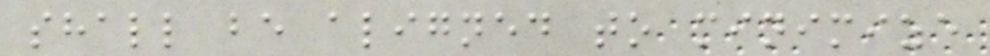shall be aligned to minimize
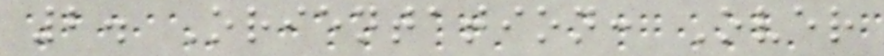2. Orientation: Over
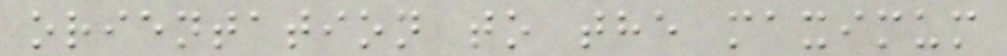orientation to the maximum
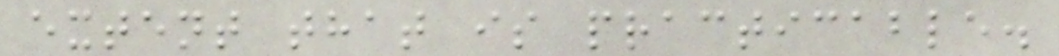extent that is practicable.
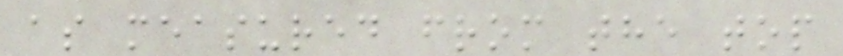as measured from the top
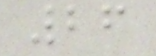26
